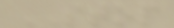STOP
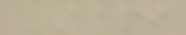AAPI
